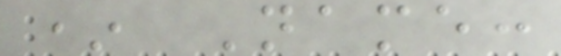* Name:
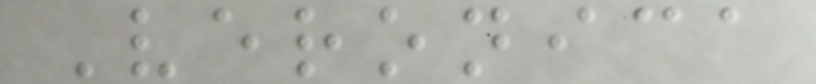Veronica
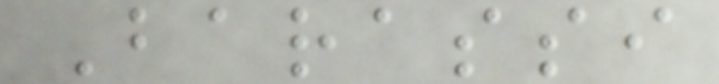Barassi
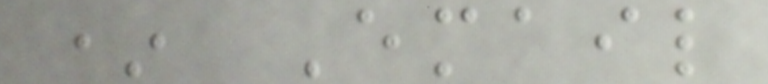* Email
